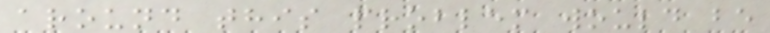around this problem would be
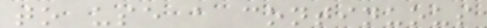to use a continuous
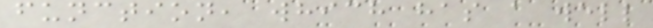function, which has a well
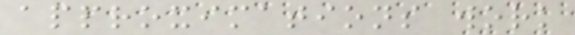approximations work
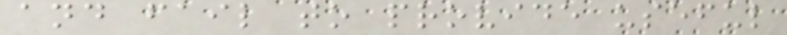and fail to provide useful
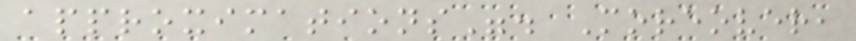approximations". Moreover,
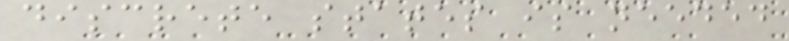discrete states is needed
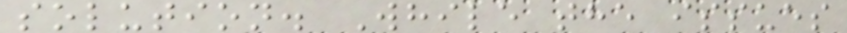solution. While the issues
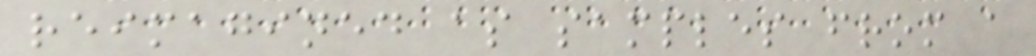reimagined as samples from a
